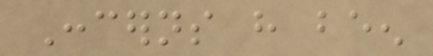Concerns have been
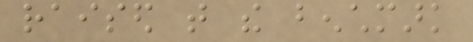raised that the benchmark
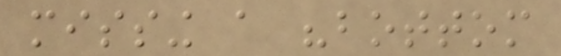missing a "bottom
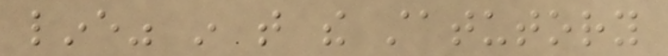line" in that the statutory
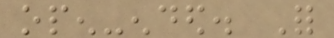open-ended. For
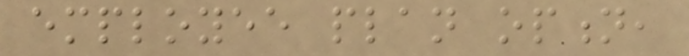employee plan option,
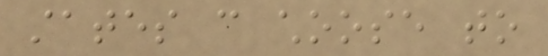states can choose to
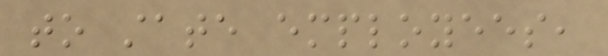to state employees,
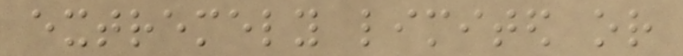extremely limited or
